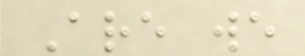Are we
